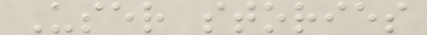User stories
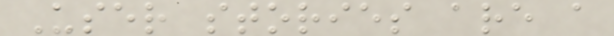User stories are a
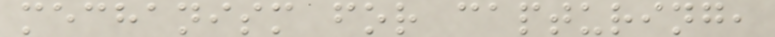mechanism for capturing,
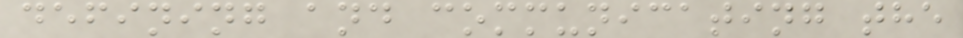defining and communicating the
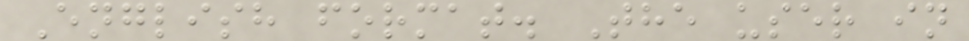English format. The user in
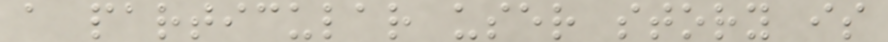a particular user story is
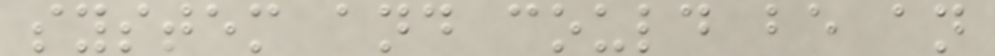system and could be an
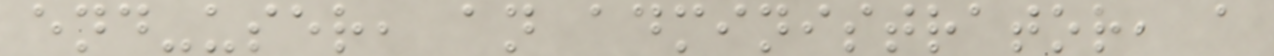end-user, an administrator, a
